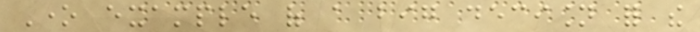One example of a big decision for the
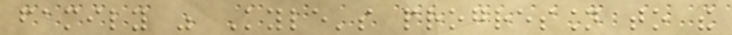family was Kyle's progression to the
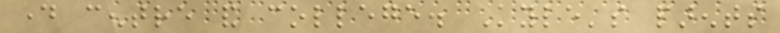day centre and college. Kyle's parents
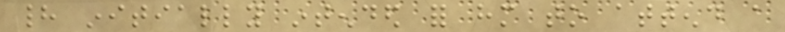had initially intended for him to attend a
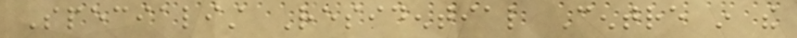Specialist Residential Centre in the
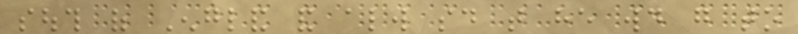south of England and always said that he would go to
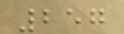257
